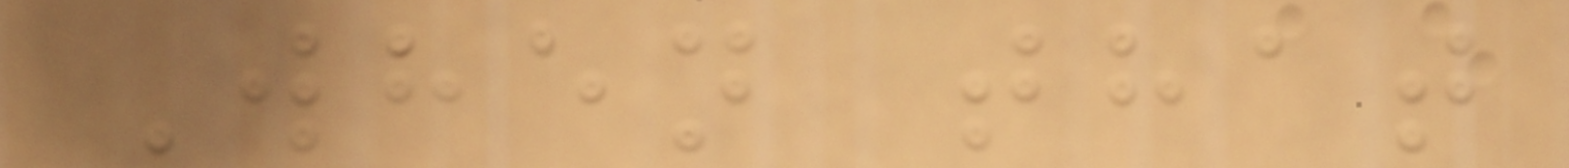When that
